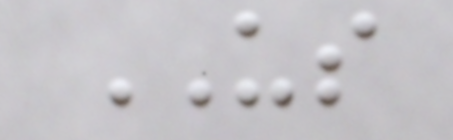US
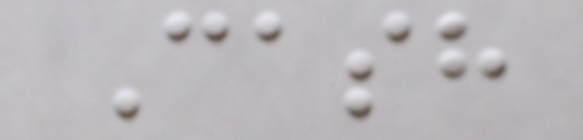Cash
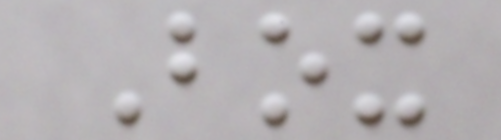Box
